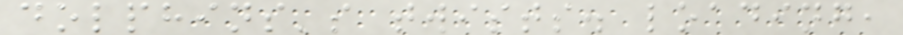dolphins's twists. loading,
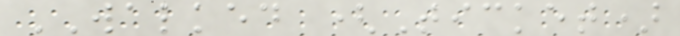WALKED (Ticket)
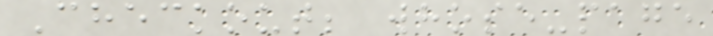Checkout; whose-page
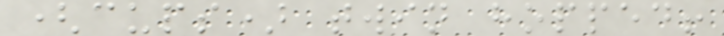(cups) twin hopped!
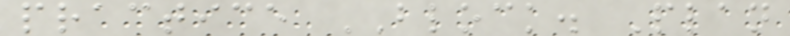practice BLOCK. Plan
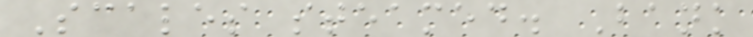Scales steamed. Bank
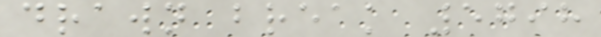drawn break 5798
